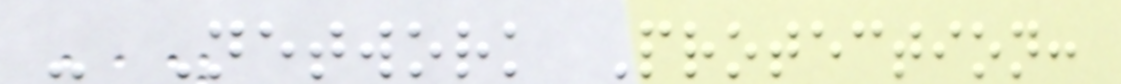- Network Protection:
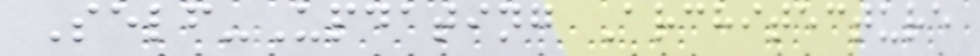Self-Updating Architecture
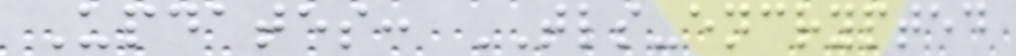Updates: TLS-encrypted
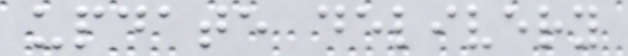update delivery
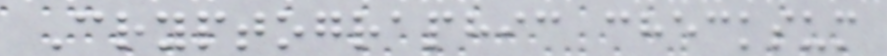Cryptographic checksum
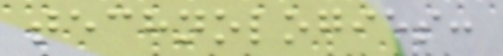technologies:
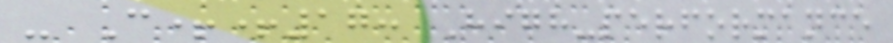- C++17: High-performance
